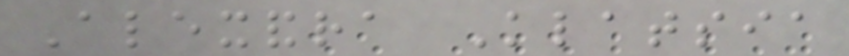Alexandra Klatsia
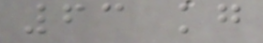63 kg
